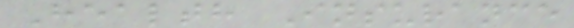Health Insurance
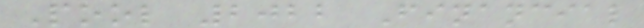Pool 2022 Financial
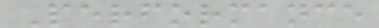Performance
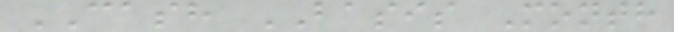CASH BASIS Month
